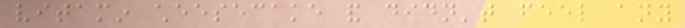vitamin cheesecake and didn't feel any
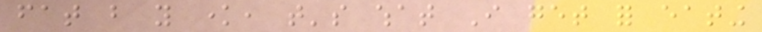fat but you know, that's what I get for eating
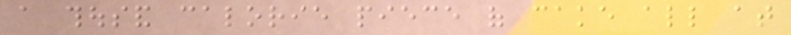a thousand calorie piece of cake all at
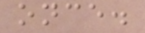once.
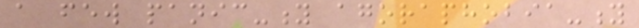a few panic-y agoraphobia-y
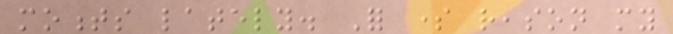moments lately. For some reason my
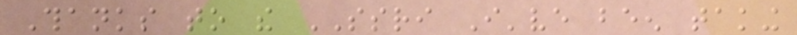Thanks to the SSRI I've been taking
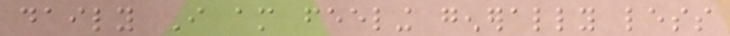daily I am feeling generally less
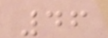46
